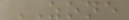ZONE
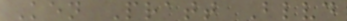Ken Pratt Blvd
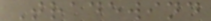Tradewind
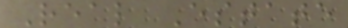Real Estate
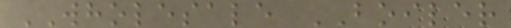WHOLESALE BOILER
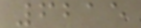6215
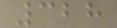328
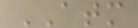ATM
